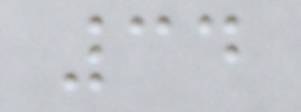34
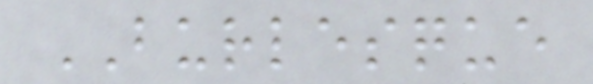BURLESQUE
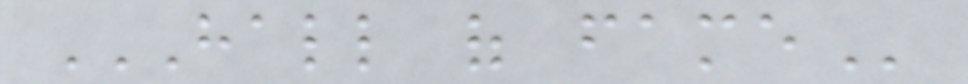HALL OF FAME
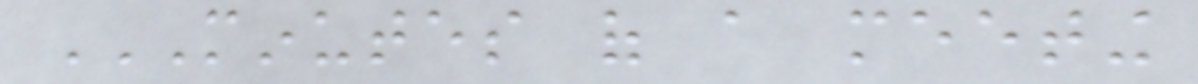MINUTES OF A MEETING
